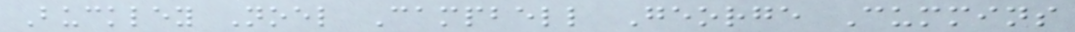Buckley Noel Campbell George Cummins
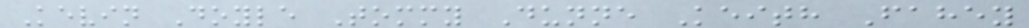Kevin Doyle Tommy Dunne Keith Fahey
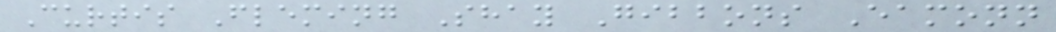Curtis Fleming Shay Gibbons Eamonn
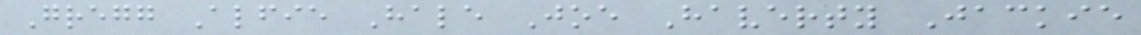Gregg Alfie Hale Joe Haverty Jackie
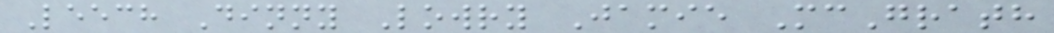Leech Dinny Lowry Jamie McGrath
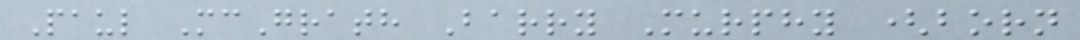Paul McGrath Barry Murphy (born
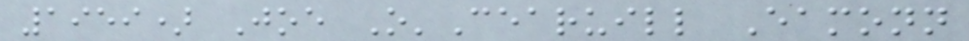1959) Joe O'Cearuill Eamonn
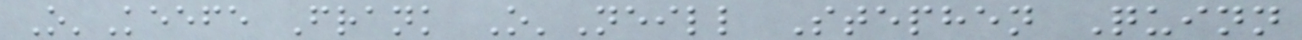O'Keefe Frank O'Neill Stephen Quinn
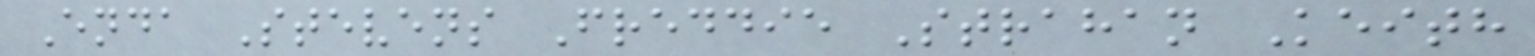Enda Stevens Freddie Strahan Keith
